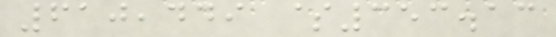610,449 $353.13
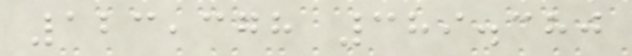123,378 389.380
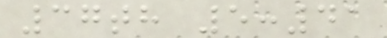37th 5:41
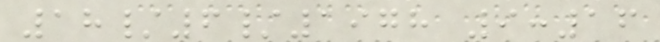18/6/1978 9:16
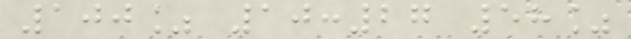100% 10:27 58%
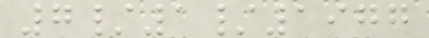7/1/1977
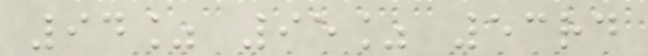94% 95% 53rd
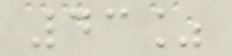43%
